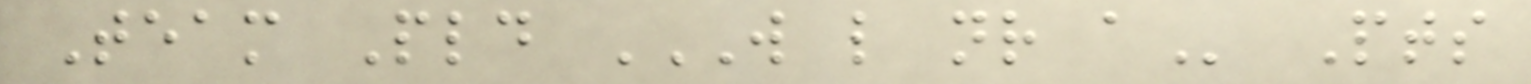Team Pld W L NR A Pts
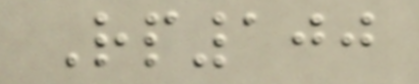Rp100
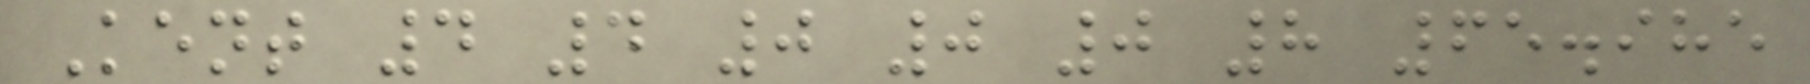Kent 4 4 0 0 0 8 65.985
